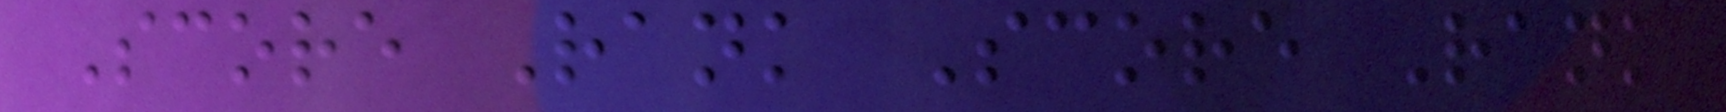Score Rank Score Rank
